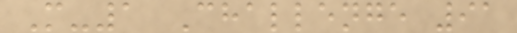M-1 Challenge 91
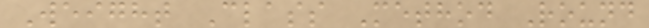Weight Class Method Round
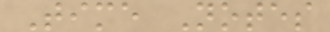Time Notes
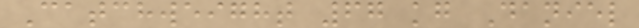Catchweight 67 kg Daniel
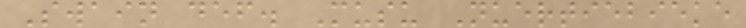Swain def. Musu Nuertiebieke
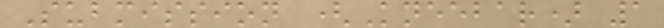Submission (Kneebar) 1
